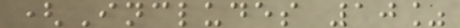(Includes 10%
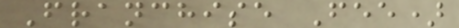Franchise Fee)
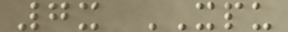7x XPU
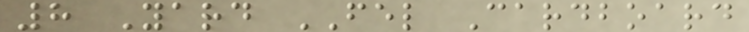8 Yard FEL Cardboard
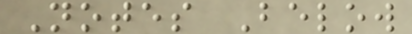Notes Below
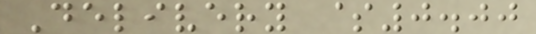Delivery $0.00
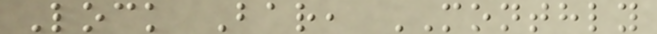Lock Bar, MONTHLY
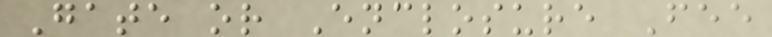Gate or Enclosure Fee
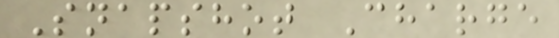Snapshot Charge
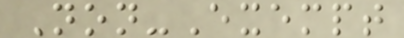Non-Exempt
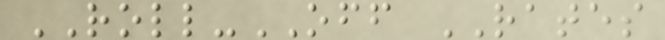ROLL-OFF RATES
